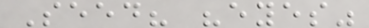Seed? "eyes"
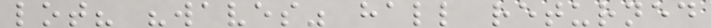lot? "waves" hall returned
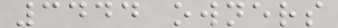3444 owners
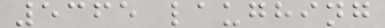5365 laughing
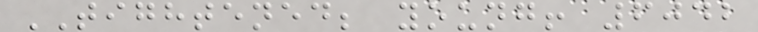TIGHTENED; young! 6042
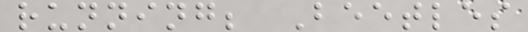running; Beetles
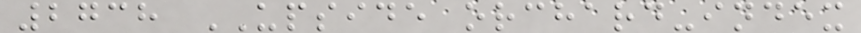2738 UPSIDE orchard-index
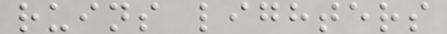ruins lighters
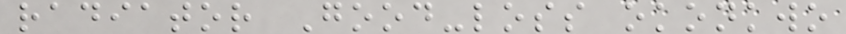radiator Good-loss okonkwo
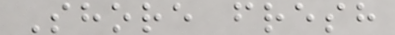Shore fresh
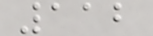112
